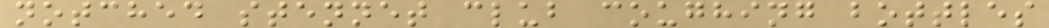notched stennet club coughing bottles
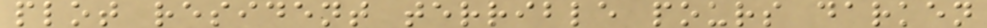plot resident terrible pours darken
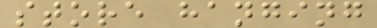store hanging
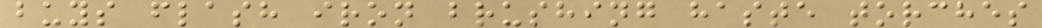buys flash iron brushing haste torches
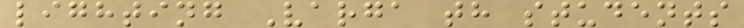lighting Varga th students
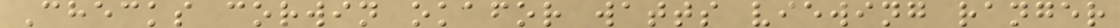Checks corwin okafor watts viewing ranger
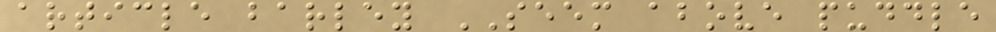article barley SEEM above puddle
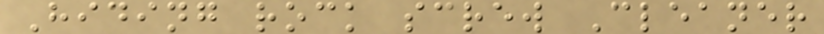Hiding rock screw Cleaner
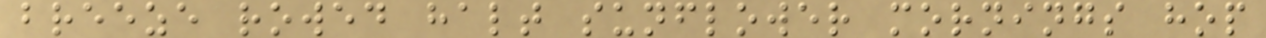breeze rowed halt sunflower mornings hop
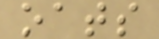oats
